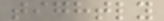tightly
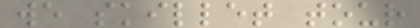we skillet tour
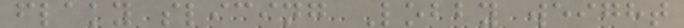flaky slicing Lobby weight
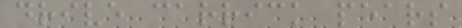drive carrick pears
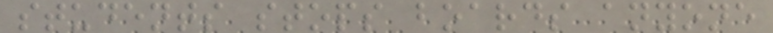students stops boards anyone
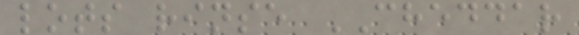lots rinse CHEDDAR
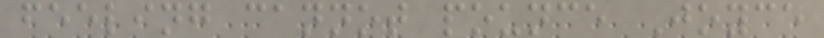feeling cannot pounce Joyce
